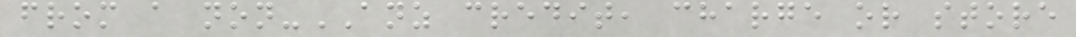from a non-ANZ credit, charge or store
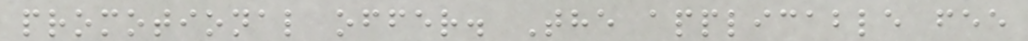promotional offer. The applicable fee
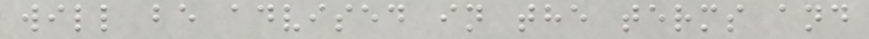will be advised in the terms and
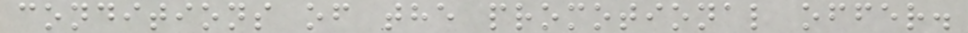conditions of the promotional offer.
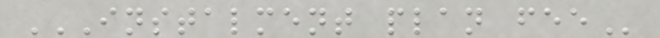INSTALMENT PLAN FEE
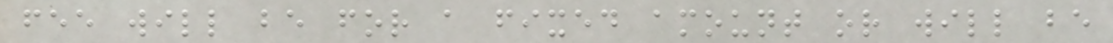fee will be for a fixed amount or will be
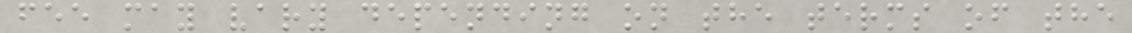fee may vary depending on the terms of the
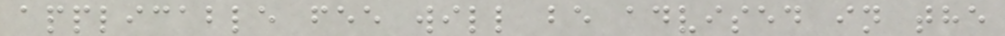applicable fee will be advised in the
